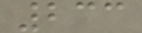233
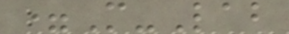=M-Lab
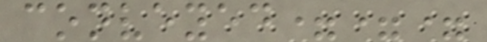conveyed===
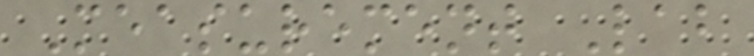Measurement Lab
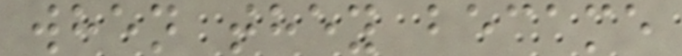when they became
